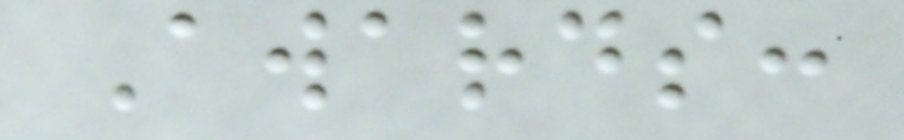Awards:
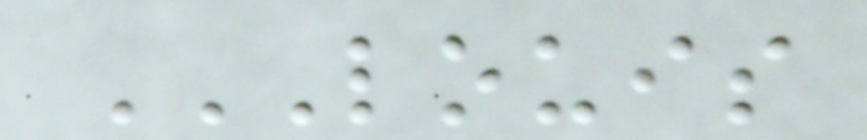LOUIS
